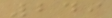249
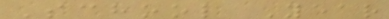School Year
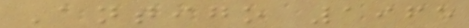Antigo 1965
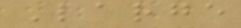Large
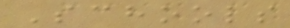Schools
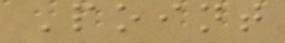Point
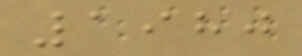1980
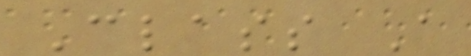Class A
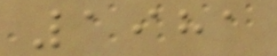1981
